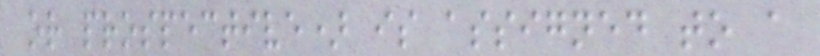or prospective) is assigned to a
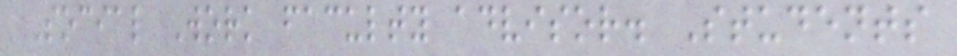Social Work faculty advisor. Students
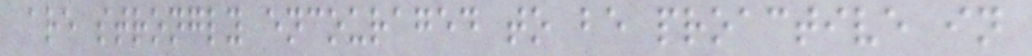are strongly encouraged to be proactive in
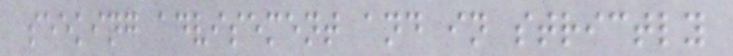seeking advisement and in strictly
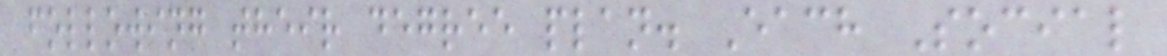following their degree plan. Each Social
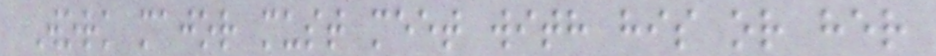Work major must meet with his or her
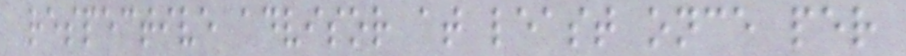respective advisor at least once per
